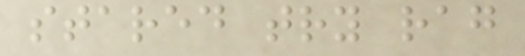stared try rag
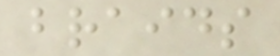braids
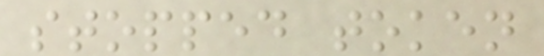stopped token
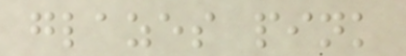glazes pink
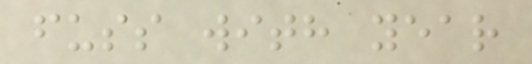fuss with year
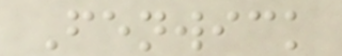Fenwick
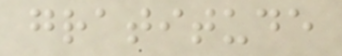gratitude
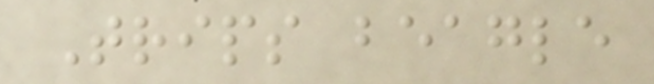Trips beagle
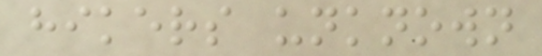hikers unknown
